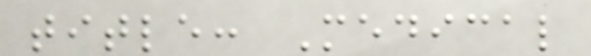title: Medical
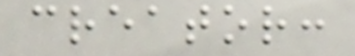creator:
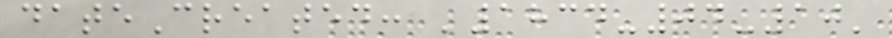dateCreated: '1834-04-10'
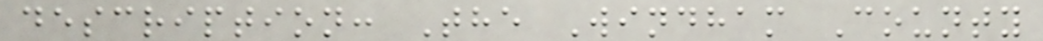description: The Windham County
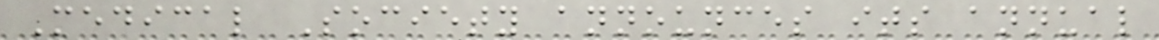Medical Society announces its annual
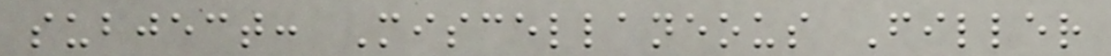subject: Miscellaneous Filler
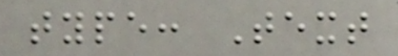type: Text
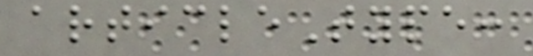articleType:
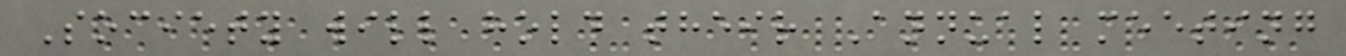Society will hold their Annual meeting
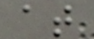at
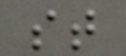st
